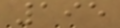195
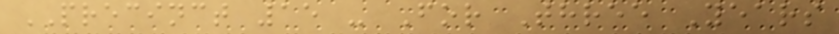PRECINCT 15 - For Three Years
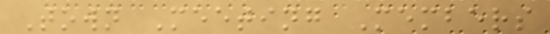Town Meeting Members
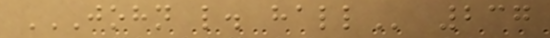JOHN L. HALL 237
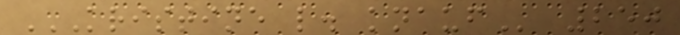KRISTINE L. KNAUF 250
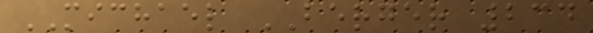MICHAEL BERGER 234
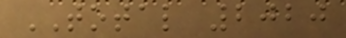TOTAL 2020
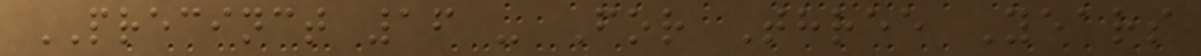PRECINCT 16 - For Three Years
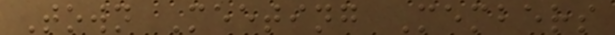Town Meeting Members
